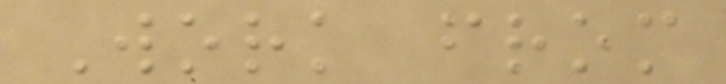Work from
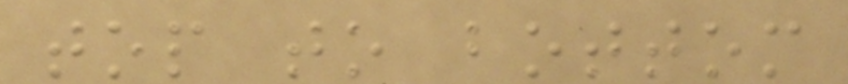top to bottom
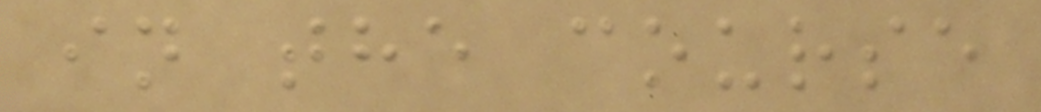in the course
